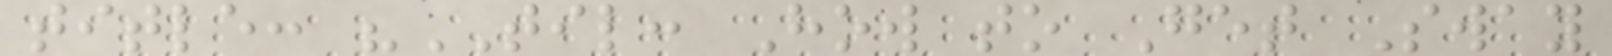title: "TIL: How to Get Sway
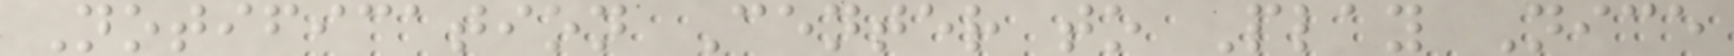Notification Center to Play Nice
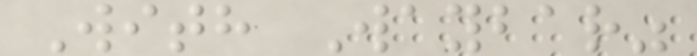With Waybar"
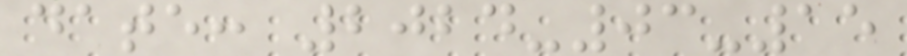date: 2024-03-15
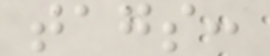tags:
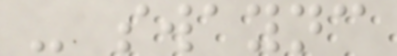- swaync
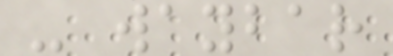- waybar
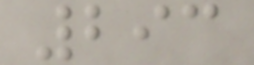293
